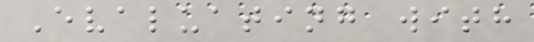Evaluating with
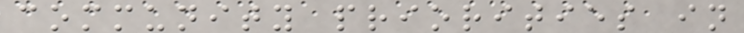community priorities in
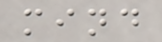mind
